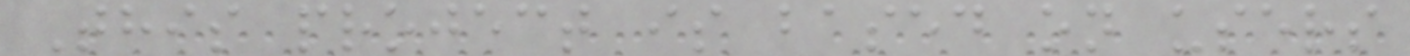This project is based on users
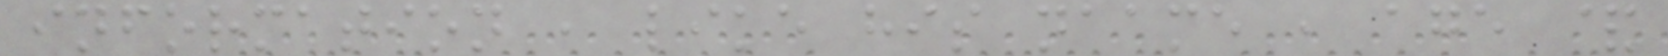information , like his naame , age &
